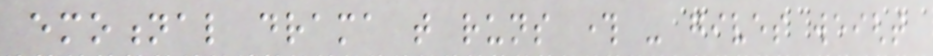emotional drama that runs through - gives weight
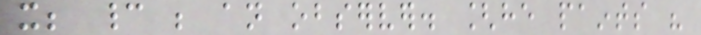it; cannot be an observer. [he paints his
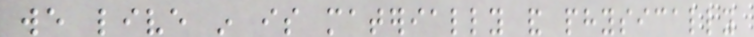we live in is materially and physically
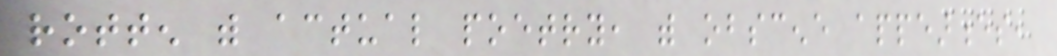rotten with actual poetry, with obscene appearences,
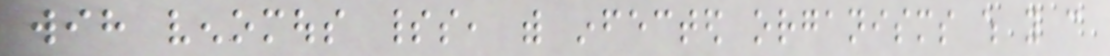wih venomous spirits, with infected organisms which you can
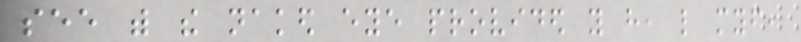see with the naked eye provided you have, like myself,
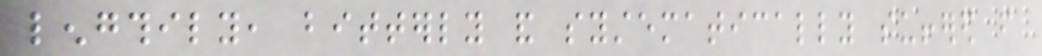lengthily, bitterly and systematically suffered from
